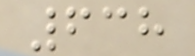638
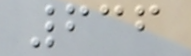636
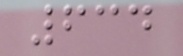634
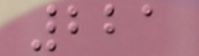221
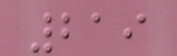219
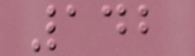142
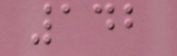142
